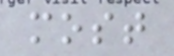most
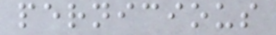pernicious
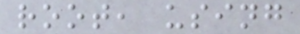root, using
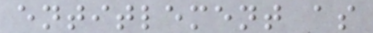entitlement as
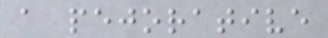a pejorative
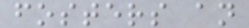fosters an
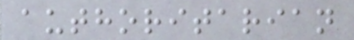authoritarian
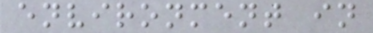environment in
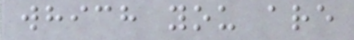which you are
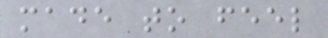made to feel
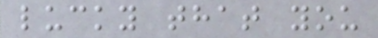lucky that you
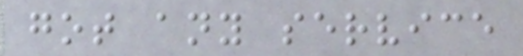got any service
